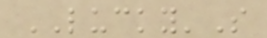LUCKY'S
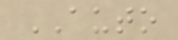AUTO
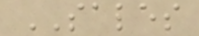SALES
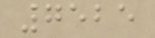7525
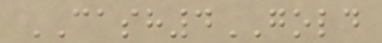CASH4GOLD
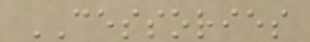CESSORIES
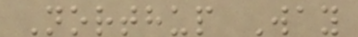Northup Way
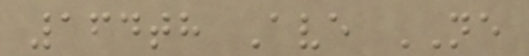164th Ave NE
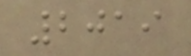2019
